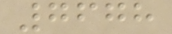7678
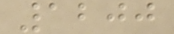1200
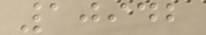10942
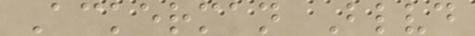Ackerman Blvd
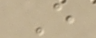E
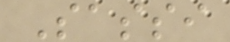Sassi
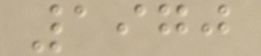1970
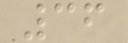36
